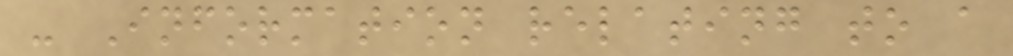- Information relating to a
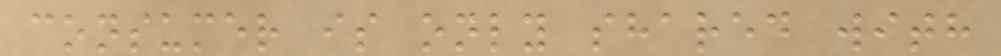consumer is only shared with
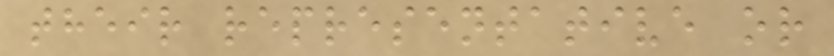their representative or
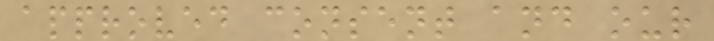approved consent and our
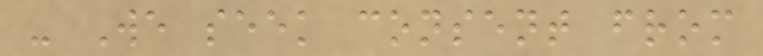- We seek consent from
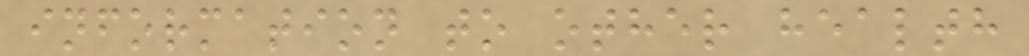information to other health
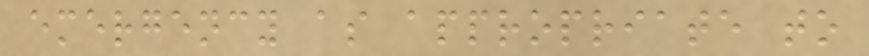emergency as appropriate to
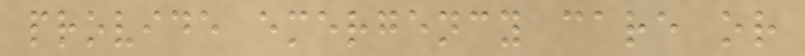provide emergency care or
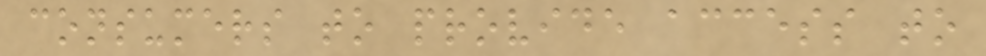consumers to provide access to
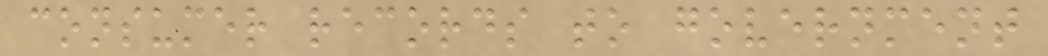consumer records to government
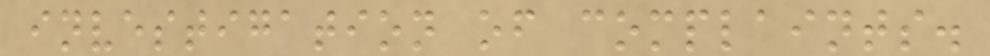investigation of complaints.
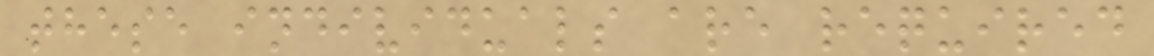these individuals are required
